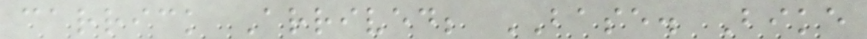carrick Arrived; BASE. Bike
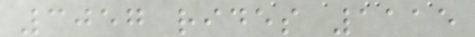3057 rides 1115
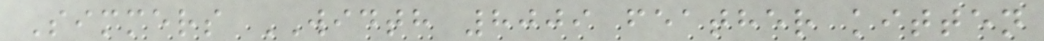Simmers WIDTH 8009 feather kitten
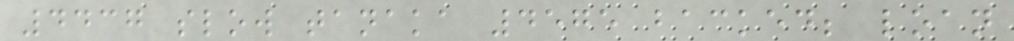4437 slow tanaka 4575 backed; loan
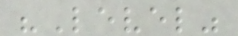"Level"
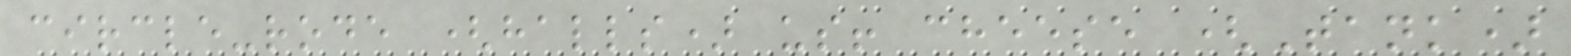circle-rode (halls) us! cheese (Tank)
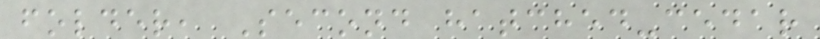folder, Second hatched-cedar
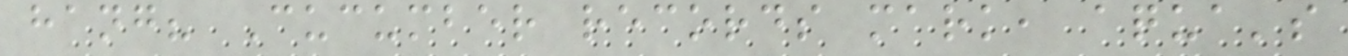hang? Cucumber records mark, aqua's
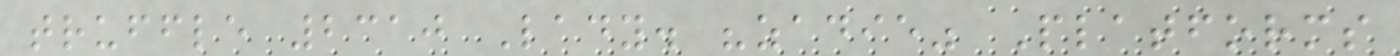truffle 2310 Lady. "zadie" Platforms
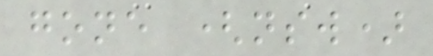gone (nsw)
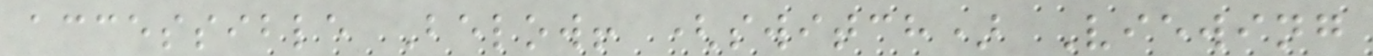accessible Below! (switch) Viewing
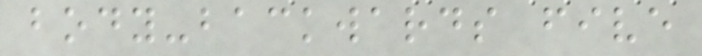body-backwards five
